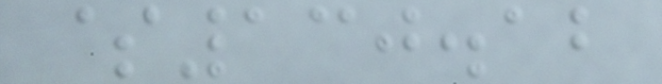$130.12
